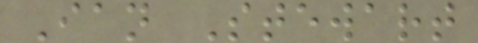Ian Stewart
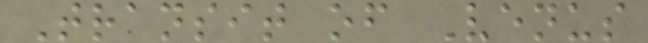Transit of Venus
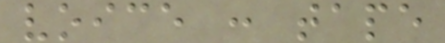voice : tape
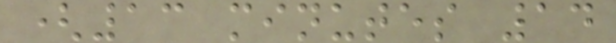(13 minutes 14
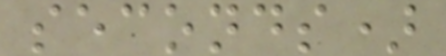seconds)
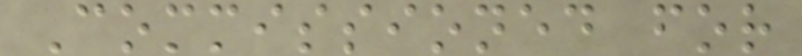Commissioned for
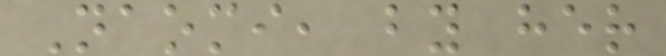Naomi, by her
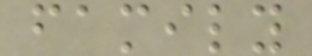family
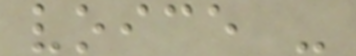voice -
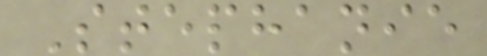Stephanie
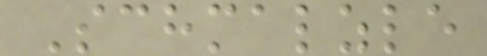Schmalzle
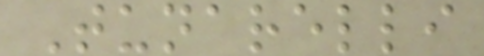Tunarelli
